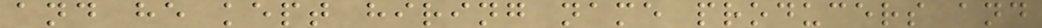and he kept hiring name producers and
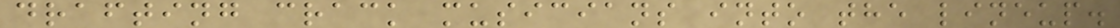drafting crack musicians into the lineup.
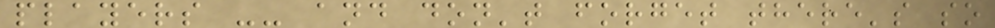players -- and don't forget there's so
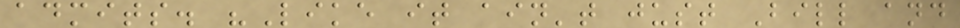admits. "Like it ain't just Bill and
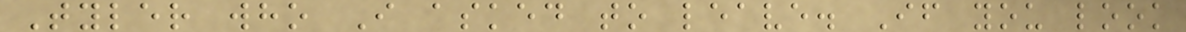Tyler who I asked to leave. If you look
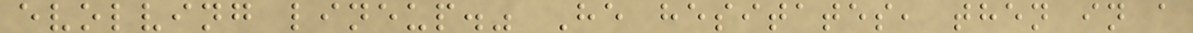evolving lineup." He hesitates, then in a
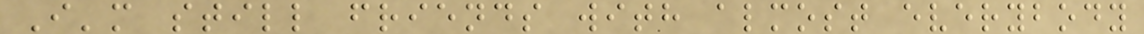I'm still friends with almost everybody
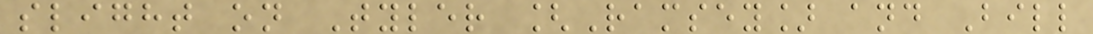slight on Tyler [Ramsey] and Bill
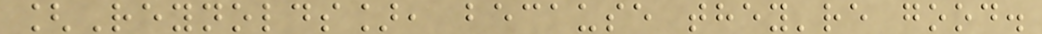[Reynolds], because they're good.
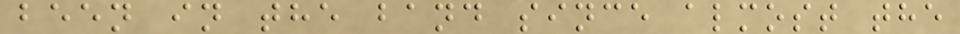been in the band since almost the
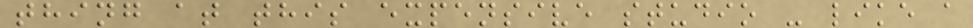thing at this expensive studio - like a
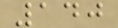140
